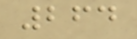264
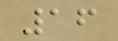16
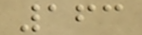163
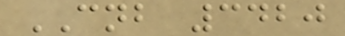CNB 3420
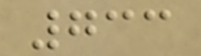733
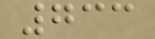733
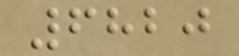6820
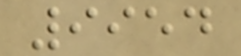9954
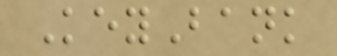KeyBank
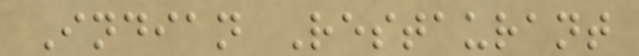Indian Restaurant
